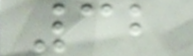32
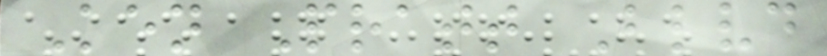Ken Pratt Blvd
